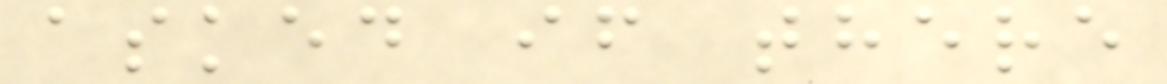asked if there
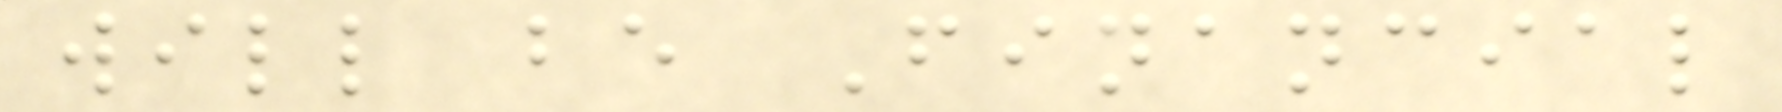will be Financial
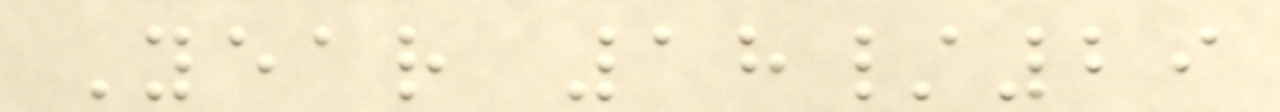Year 18/29
